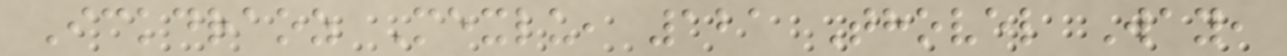Ickdraoz Mexlu, 121 Thovel Way,
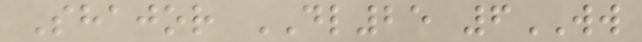Shajor DL25 6WW
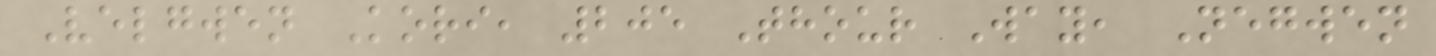Velgwen Kori, 205 Thour Way, Negwen
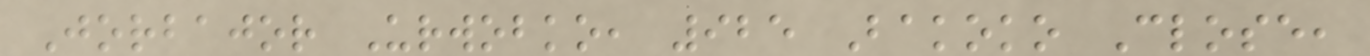Jorbajor Urwobko, 925 Bakoko Close,
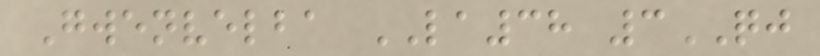Gwenvelba LA38 3QJ
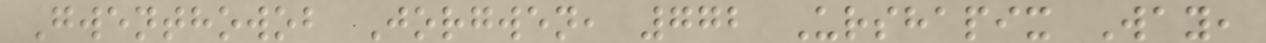Gwenthowob Jorgwen, 772 Urshapix Way,
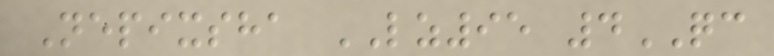Nepixsha LZ95 4QC
